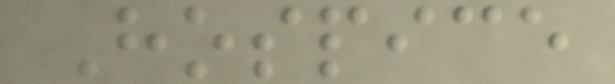Hospice
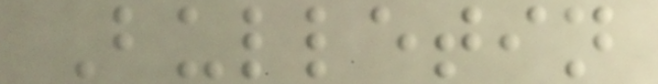Bulletin
